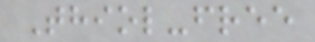Thiol-free
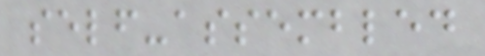self-assembled
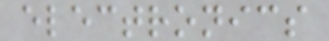electronics
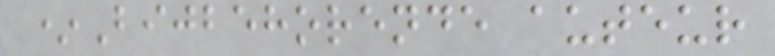*Bijbehorende auteur
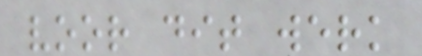voor dit werk
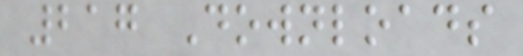217 Downloads
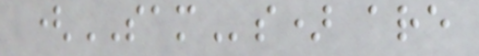(SAMs) are
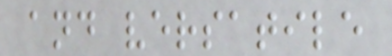and versatile
